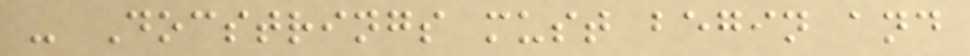- Docstrings must begin and
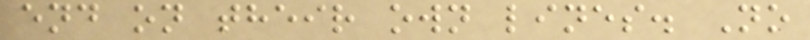end on their own lines. No
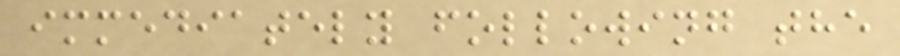immediately following the
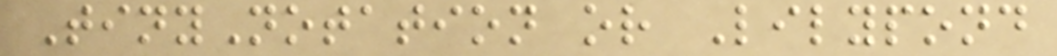TinyNotation or Lilypond
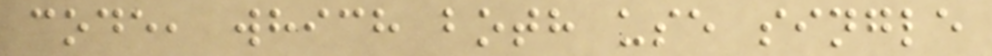code, which both use single
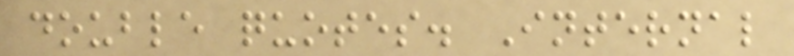double quotes. Internal
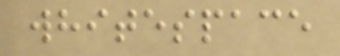whitespace
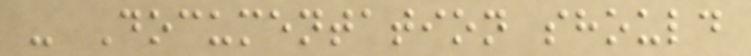- Documentation should
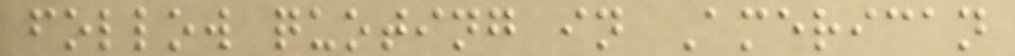follow quoting in American
